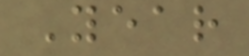Year
